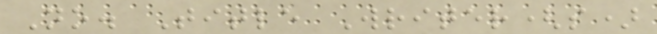No. Title Writer(s)
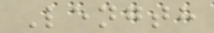Length
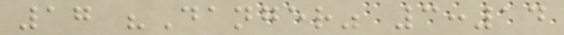17 "Danger" 3:14
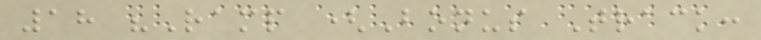18 "Ramp (Bonus Track:
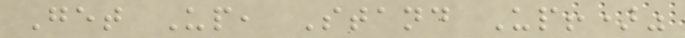Get Up, Stand Up!)"
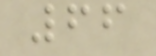66
